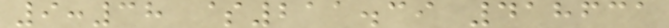9:38 $211.39 418631
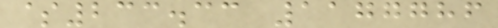$233.33 1177786
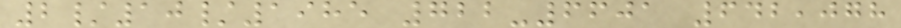2/10/1985 722-6601 642,078
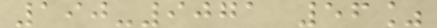190-9071 56%
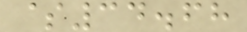$34.68
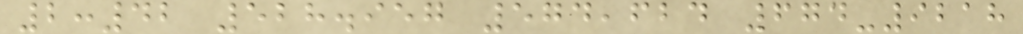2:42 528.957 574,624 674-9218
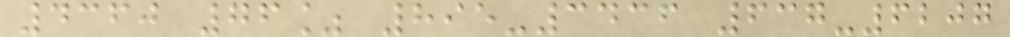4360 76% 895-3436 637-6207
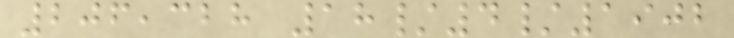206,328 18/4/1902
